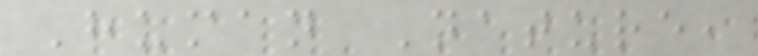Human Nature,
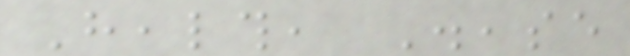Health, Disease
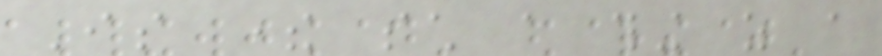Is there such a thing as a
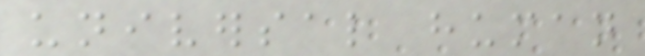universal human
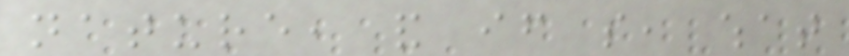nature, and if so, what
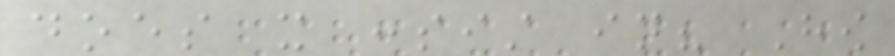does it consist in? How
